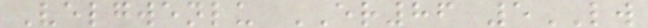Velgwenlu ER86 5LW
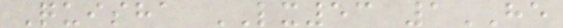Quisha LX53 1HE
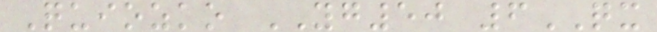Quiozko YG50 6QX
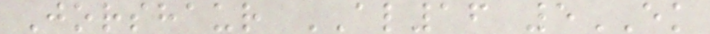Jorshaur AL16 5EK
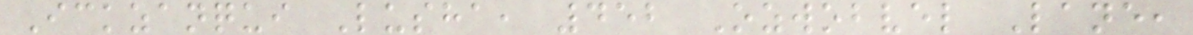Ickzanqui Lusha, 452 Ozwobvel Lane,
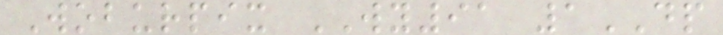Woburpix WY91 1DP
